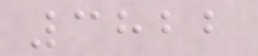3822
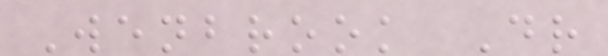Wenbrook Dr
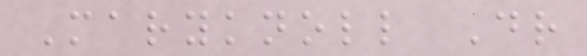Maryknoll Dr
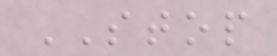STOP
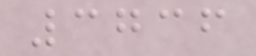3736
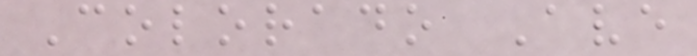Colorado Ave
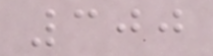300
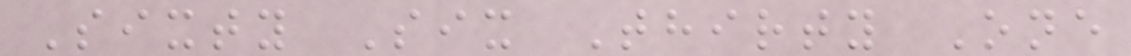Sixty Six Thirty One
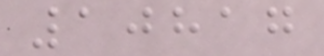10817
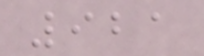921
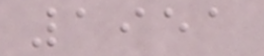1951
